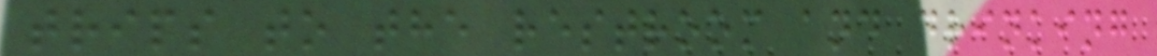trips to the restroom and drinking
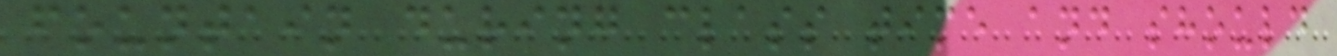fountain during class time and should
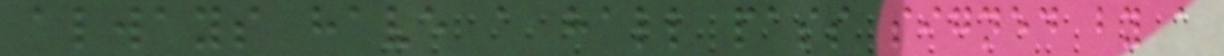always have a hall pass signed by a
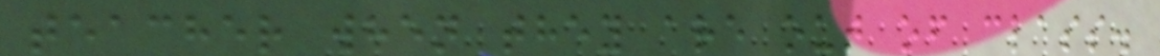teacher when they are out of class.
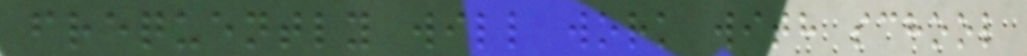frequently will work with school
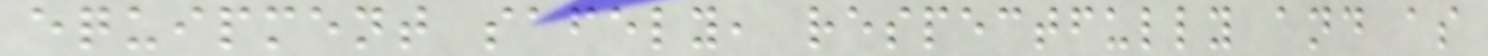equipment safely, respectfully and as
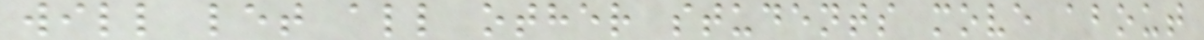will let all other students move about
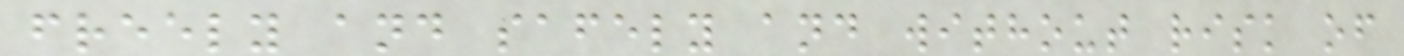freely and safely and without risk of
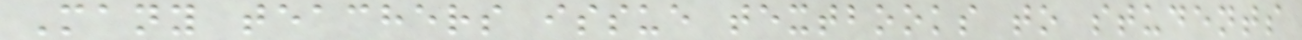Many teachers issue textbooks to students
